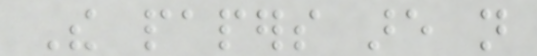The papers are not
